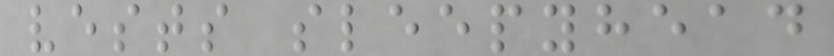vests sleepyhead
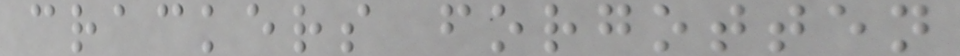crackers forgotten
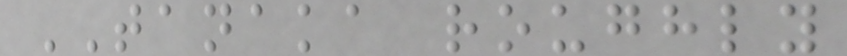TANAKA roughly
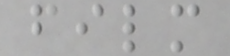film
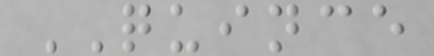QUINCE
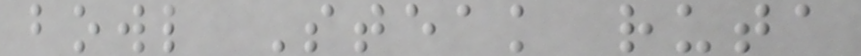bowl Steak ruta
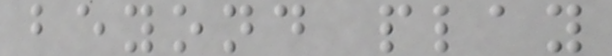beyond play
